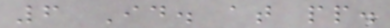6 Id. at pp.
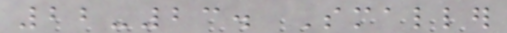22-23. Smaller
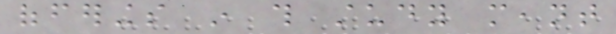offerings in this study meant
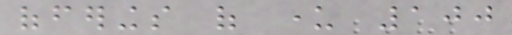offerings of under 100
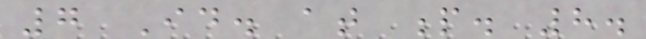7 Id. at p. 8.
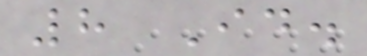8 Id.
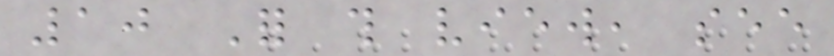10 For this view, see
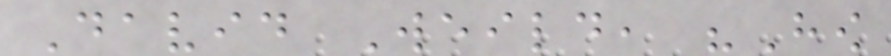David Weild, "How
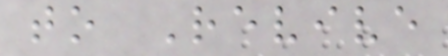to Revive
